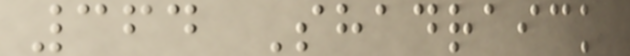364 Shadraick
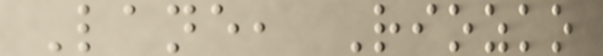Lane, Riozko
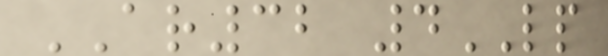AR32 4LP
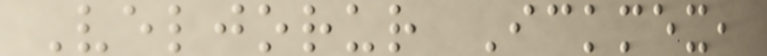Veljorur Ickmex,
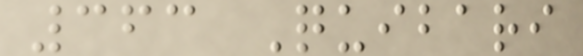363 Quibari
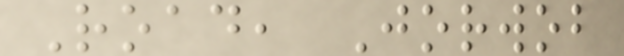Road, Jorwob
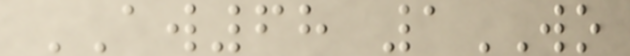AW68 1WO
